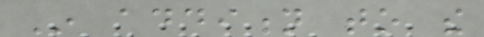In addition to the
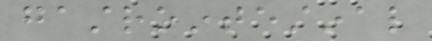gastrointestinal
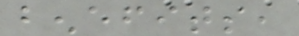benefits,
